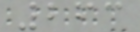263
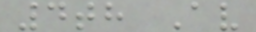4th Av
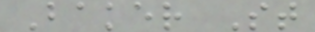Baker St
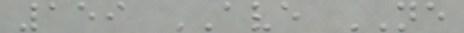159 AVE NE
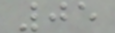05
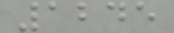1245
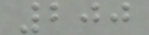200
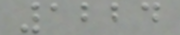1224
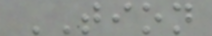TION
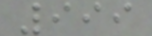999
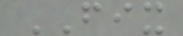FIX
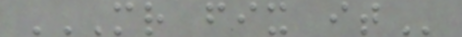MR FIX IT
